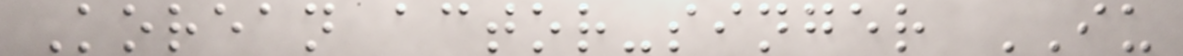Korean actor-singer IU
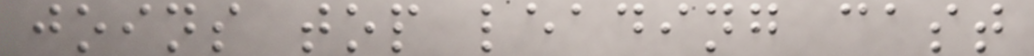joins top leading cast
